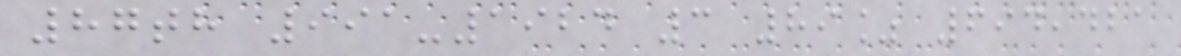87th 991-1924 3 89% 694,421
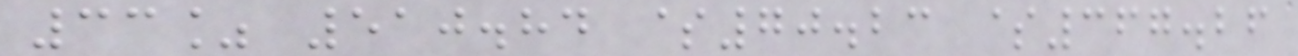33% 510.84 $70.23 $367.26
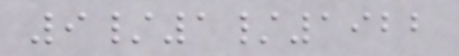9/1/1922
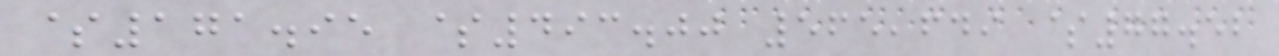$171.95 $493.00 565,649 $77.52
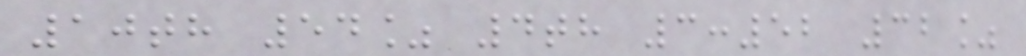10th 54% 4th 3:52 32%
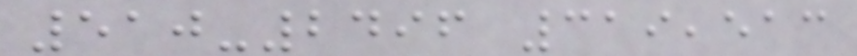510-2496 319,513
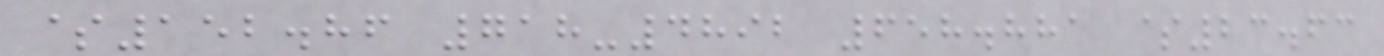$152.86 718-4892 658.881 $23.63
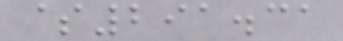$291.31
